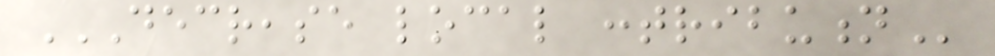DECREASE LOCAL CONTRIBUTION
